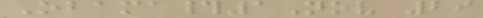Obama#1Nov 29
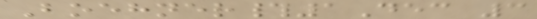Boehner#1Dec 3
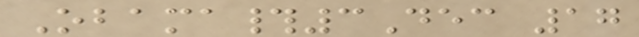Obama#3Dec 17
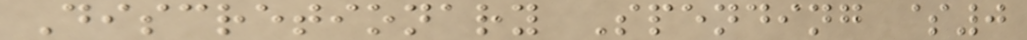Discretionary Spending $0
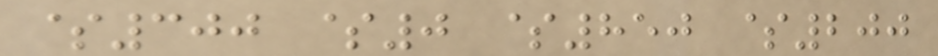$300 $0 $850 $200
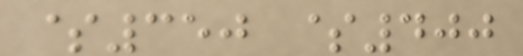$350 $400
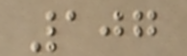107
